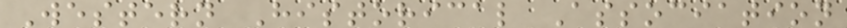Western Historical Association
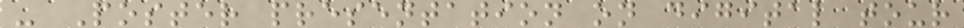- Poster presentation on digital tour
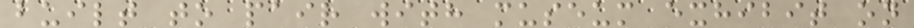built to pair with museum exhibit on
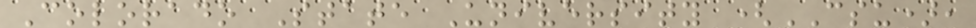Colorado State University (CSU),
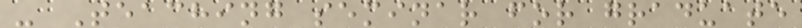- Teaching seminar for graduate
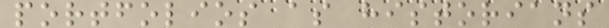portfolios as historians
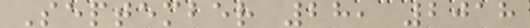September 28, 2018
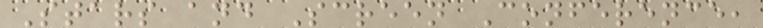Stars and Screen Conference,
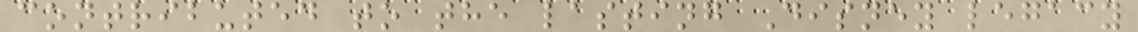contributed to the lasting Disney legacy
